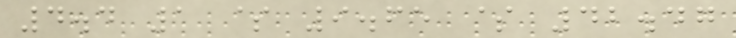4.4 1 $ 9.65 $ 42.47
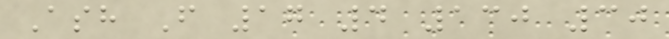Ash F 17 4 130 30
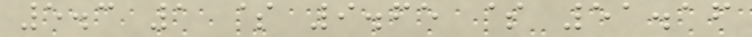5.3 1 $ 9.65 $ 51.16
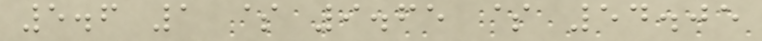5.6 1 $ 9.65 $ 54.05
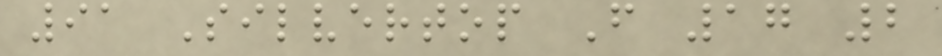91 Silvertop F 17 2
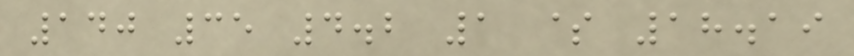140 35 4.2 1 $ 18.19
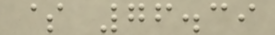$ 76.39
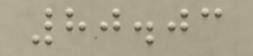80.03
